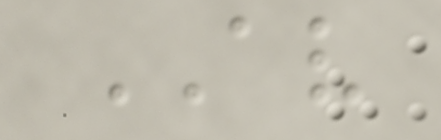AV
